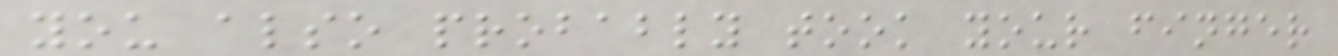you also probably took your finger
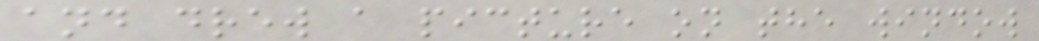and drew a picture on the window
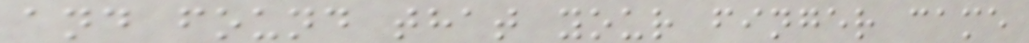and found that your finger came
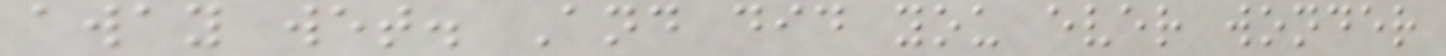away wet. And did you ever wonder
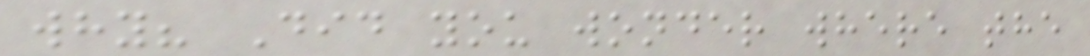why? Did you wonder where the
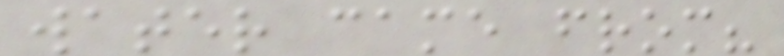water came from?
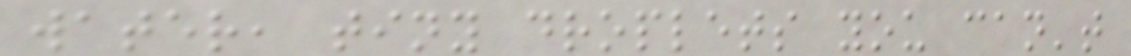water, tiny droplets you can't
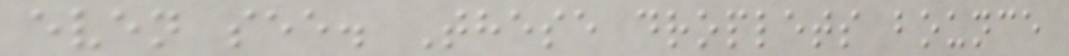even see. These droplets bounce
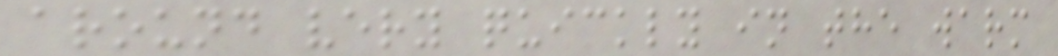around very quickly in the warm
